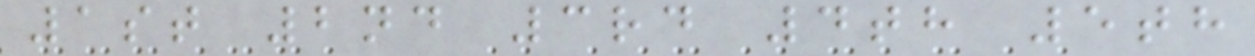1st 2nd 3rd 4th 5th
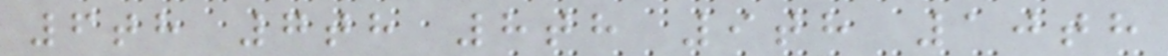6th 7th 8th 9th 10th
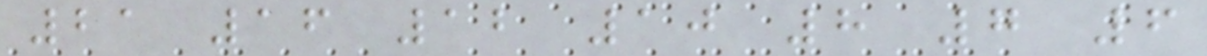21 16 12 10 8 7 6
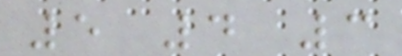5 4 3
